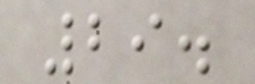29.
